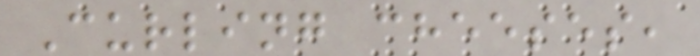Curling cheeses,
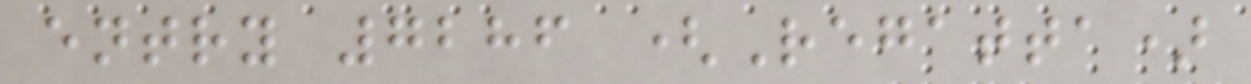entry 7286 (Regatta)
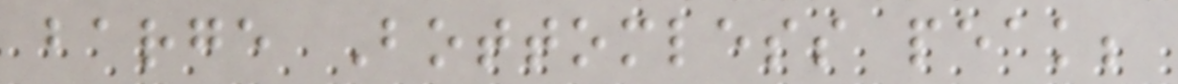barge Bottomless peak;
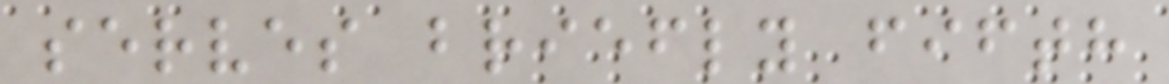serves briefly fifth
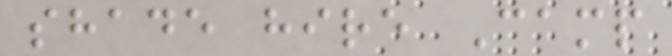shade hire Camp
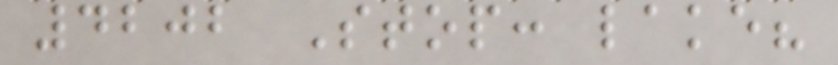4202 Stop: lake?
